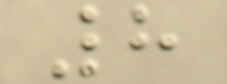8
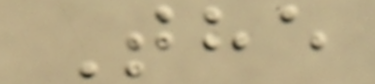The
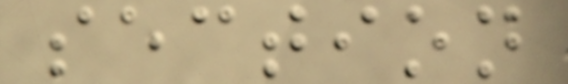section
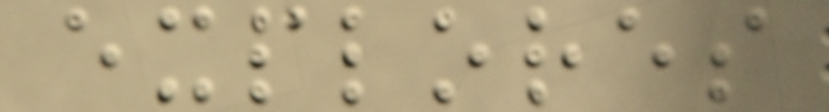explores
